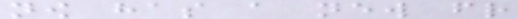now has a new friend
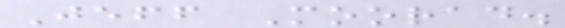Jeff Moorad.
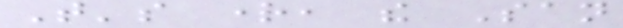That's right, the San
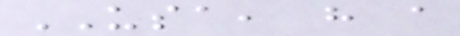USA, have a
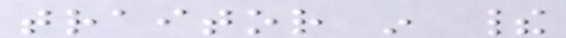traitor in their
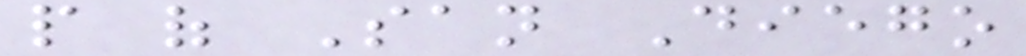people of San Diego
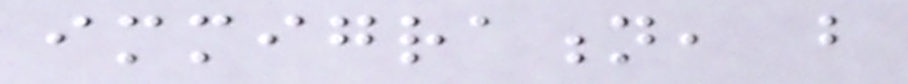immigration, but
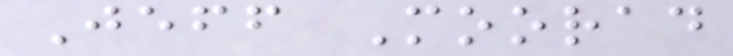Jeff Moorad
